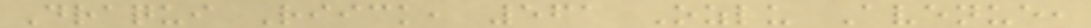Draqui Riick, 561 Ozlu Avenue,
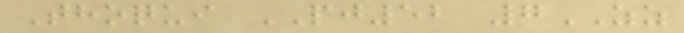Thoqui PJ52 7ZZ
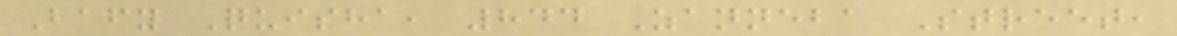Bafy Quisha, 844 Zanneba Street,
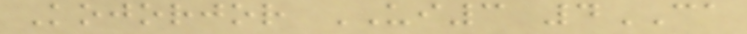Kojorjor UI3 4CA
